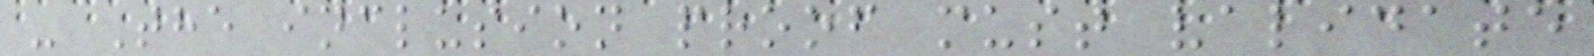- The inclusion proof must validate
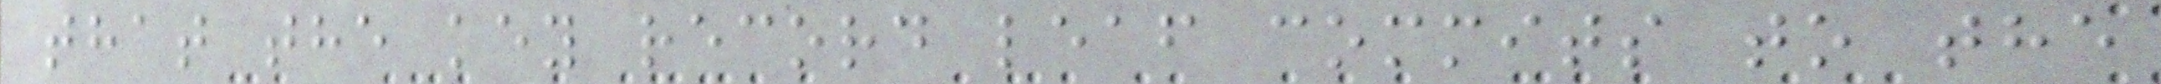that the key record leaf commits to the
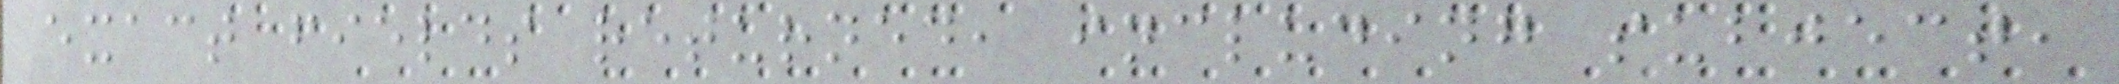exact fields returned, including subject,
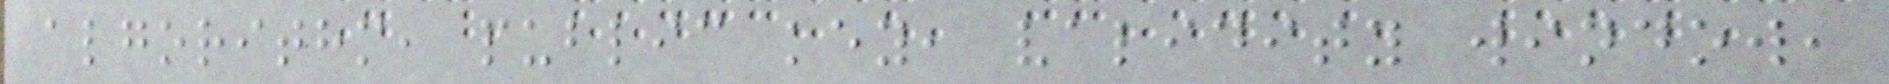algorithm, public key, validity window,
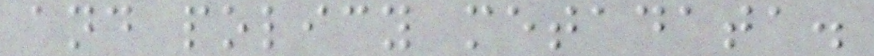and policy metadata.
